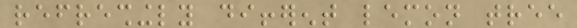refreshingly different lemon tree
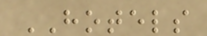HOTELS
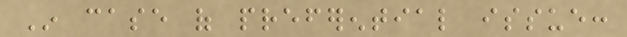In case of preferential issue:
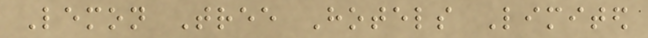Lemon Tree Hotels Limited
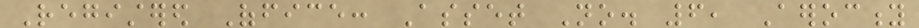Registered Office: Asset No. 6, Aerocity
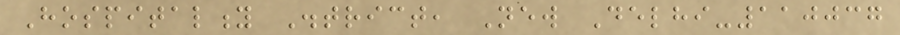Hospitality District, New Delhi-110037
